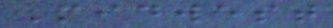Midwest
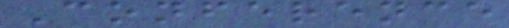Conference
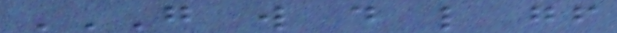G W D L GF
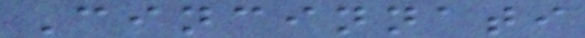Cincinnati
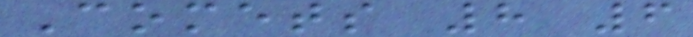Comets 8 6
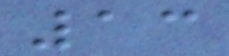13
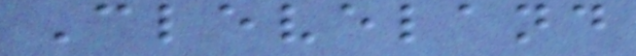Cleveland
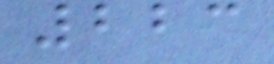223
